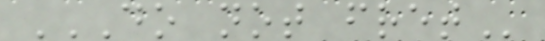DO NOT FRET
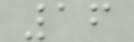16
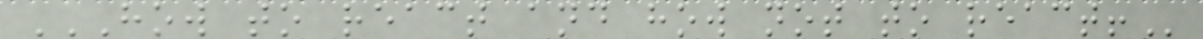HOW TO REACT AND HOW NOT TO REACT!
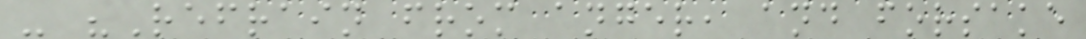- "Refrain from anger, and forsake
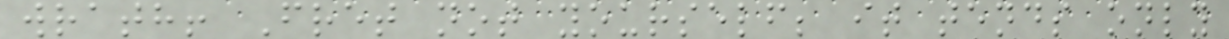wrath! Fret not yourself; it tends only
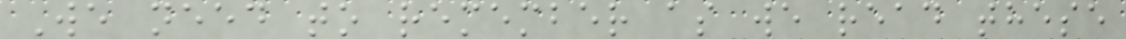We need to remember as we read these
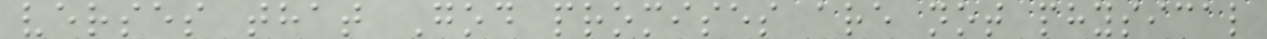verses that God promises are not physical
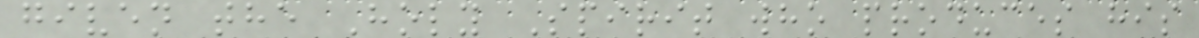given the Holy Spirit who produces his
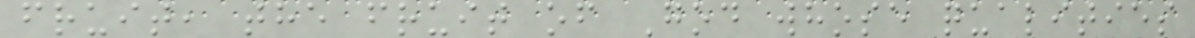fruit, the fruit of God whose qualities
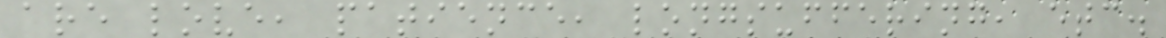are love, patience, longsuffering, etc.
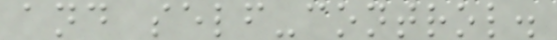and self-control.
